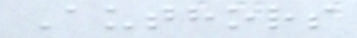Authors
